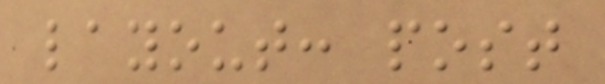layout: post
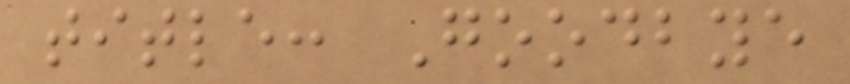title: Goodbye
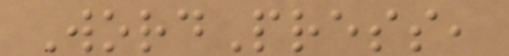WordPress,
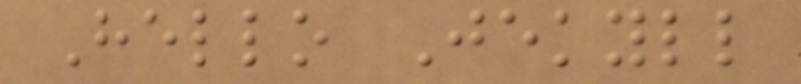Hello Jekyll
